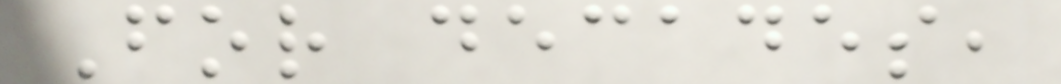For decades,
